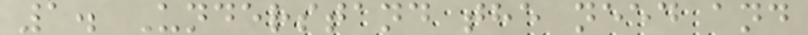1. Understand the need and
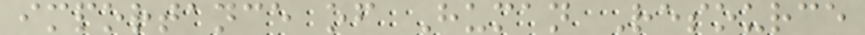importance of Human Resource
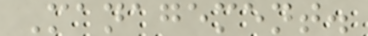Management.
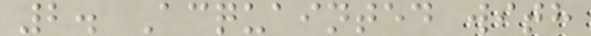2. Acquainted with
